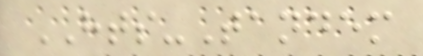HTS-Tandem
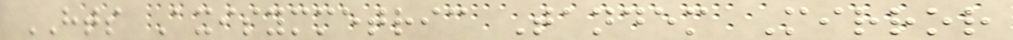HTS Axisymmetric Tandem Mirror
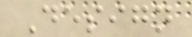Design
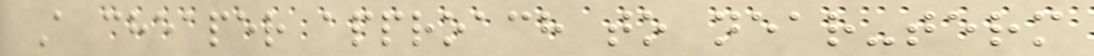A cheaper approach to near-term
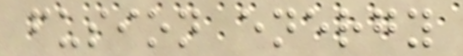fusion energy
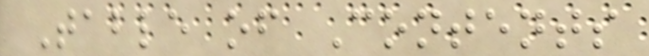Table of Contents
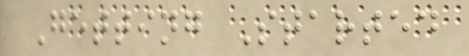Getting Started
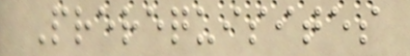Prerequisites
